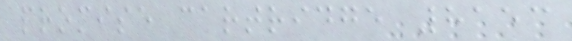promise cartridge 8153
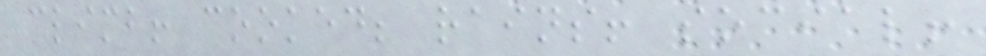climb! cooked; rains! social!
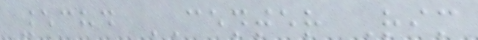5384 CENTER Rim
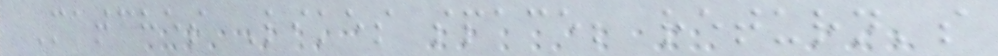Matches Likes space; return's
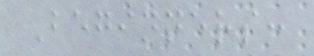Beginners:
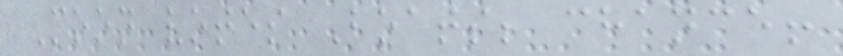Moon votes Boats; chance!
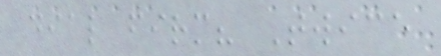dial firm? Twice
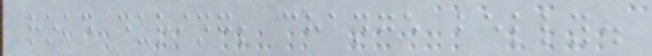road during; change belly.
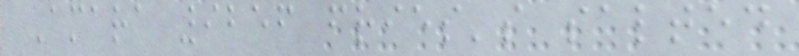Amara 9256 fries's salted
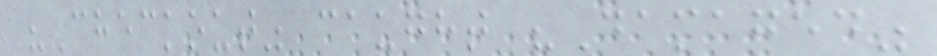"Checkout" caught "Damaged"
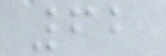62
